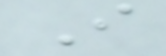I
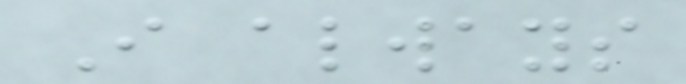I always
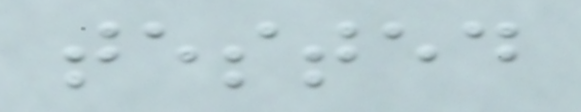tested
